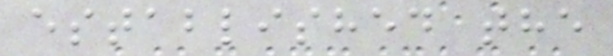established the
